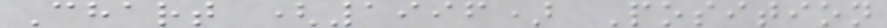Chart (1996) Position
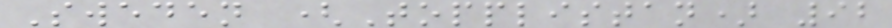Sweden (Topplistan) 92
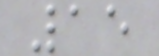15
